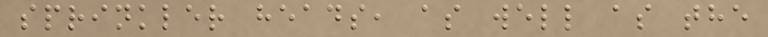sprinkler heads, as well as the
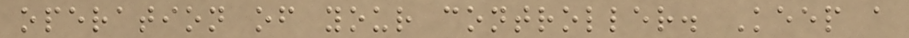operation of your controller. Keep a
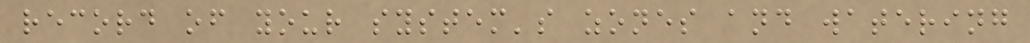record of your system's zones and watering
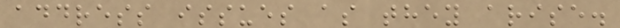address issues as they arise.
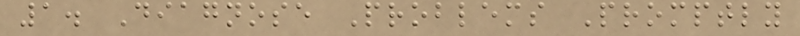1. Diagnose Problems Promptly
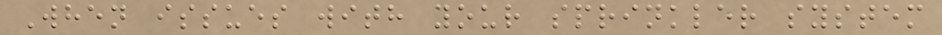When issues with your sprinkler system
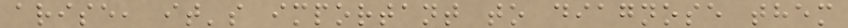arise, it's important to diagnose them
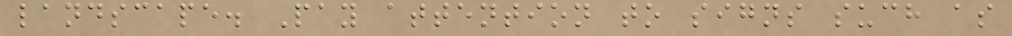landscape. Pay attention to signs such as
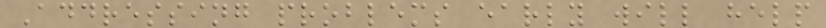Addressing problems early will help
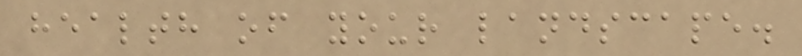health of your landscape.
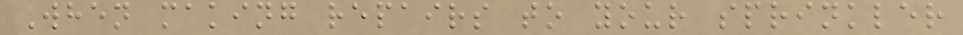When making repairs to your sprinkler
